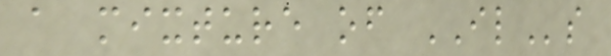a mixture of ILs
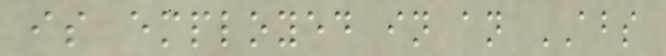is employed in an ABS
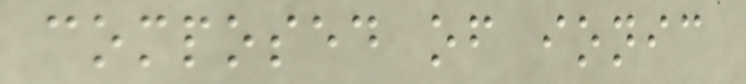composed of ionic
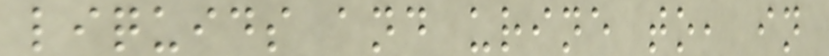liquids and urine to, in
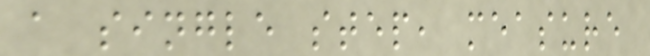a single step, measure
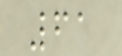61
